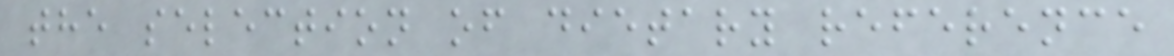the selection of dietary reference
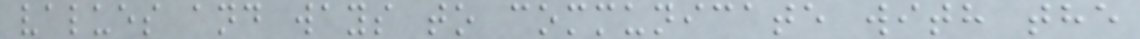values and ways to communicate with the
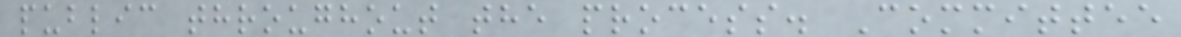public throughout the process. Committee
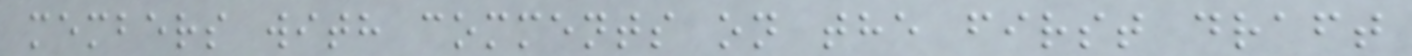members with comments on the first draft
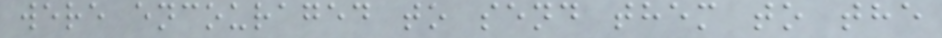were encouraged to send them to the
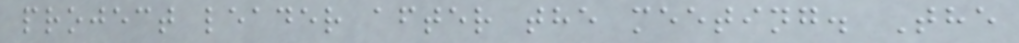project leader after the meeting. The
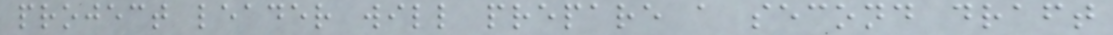project leader will prepare a second draft
